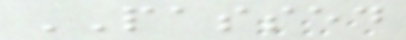PASSED
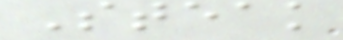Steak
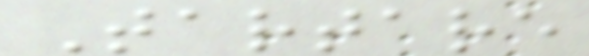Tartare
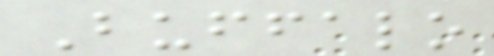Buffalo
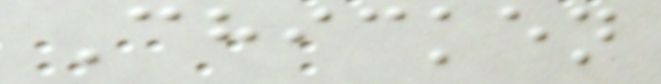Chicken
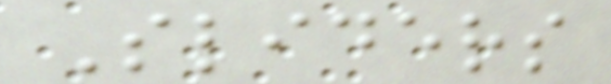Sliders
